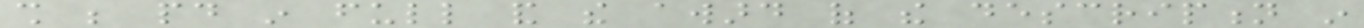shall be paid in full and the award of the description in
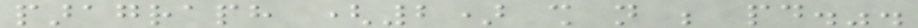paragraph (2) shall not be paid.".
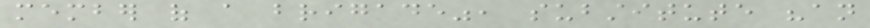member of a brigade", substitute "an
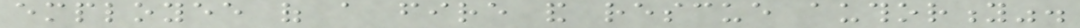employee of a fire and rescue authority".
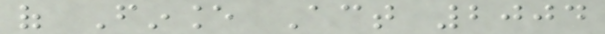of Finance Act 2004
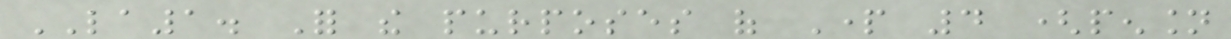LA1. For the purposes of Part 4 (pension
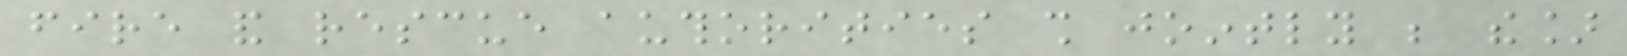fire and rescue authorities shall jointly be the]
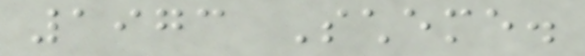1973 Scheme.
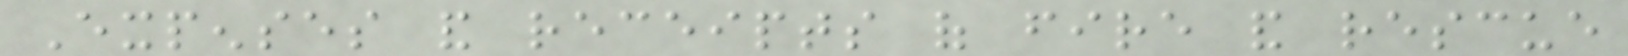Expenses and receipts of fire and rescue
